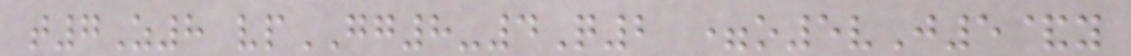t7Z8 vpGG8-4Q2 =o5vJ5&y
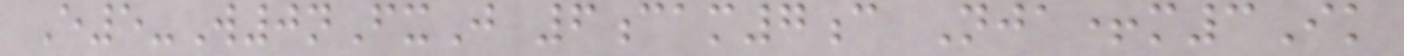E5-W0nFxJ 6cam7c Nja+m3Ik
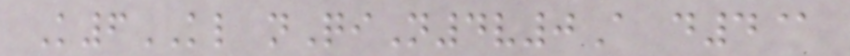K6KL nQiN4v0A d4@
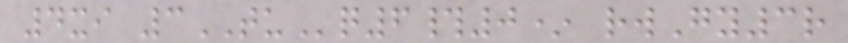4xi 3TUq6#0* rwGy3r
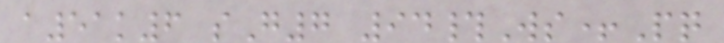a51k6 sG7 94#Ws+Pq
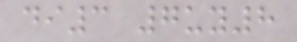di3 7uy8
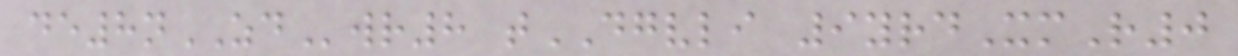de8nZDwr8 tDGVLI 9yrdXmR0
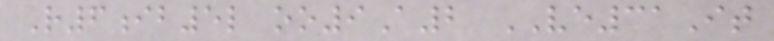R6ib5l oo9A2 VE31It
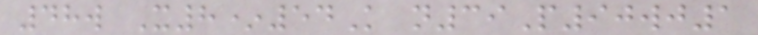48w X8*54K n39P90wj1
